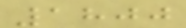1800
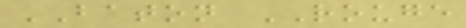BATON ROUGE
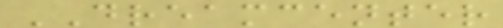DREAMCENTER
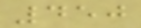450
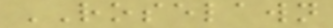ROSELAWN
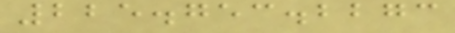225.753.2273
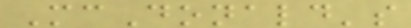McDonald's
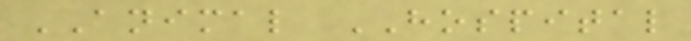ANIMAL HOSPITAL
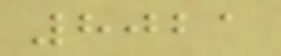8021
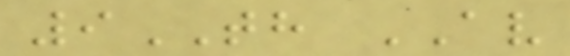9TH AV
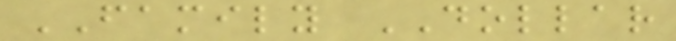FAMILY DOLLAR
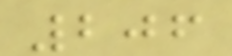206
